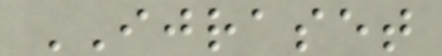IJRASET
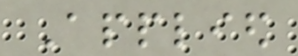Applied
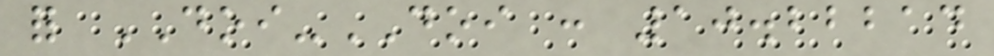for DOI-DOI : 10.22214
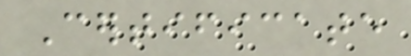Certificate
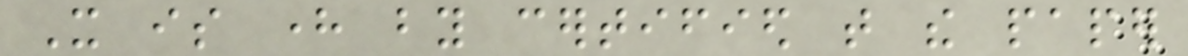It is here by certified that the paper
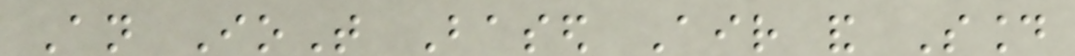An IoT Based Air and Sound
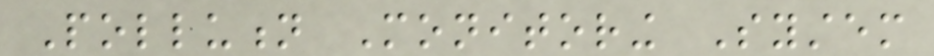Pollution Monitoring System
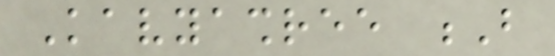Kavyashree B
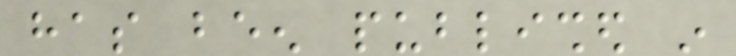has been published in
